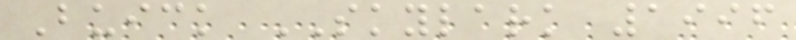Buick SKYLARK 1996
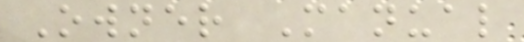Owner Manual
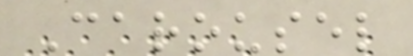Carousel
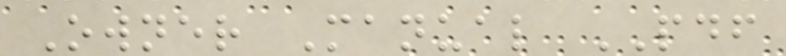Owner Manual PDF
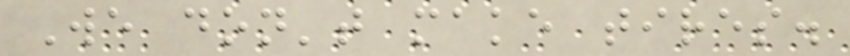We don't make tires.
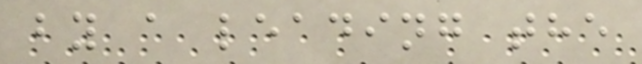by a leading the
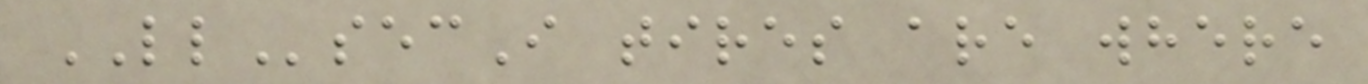LLsecI tires are where
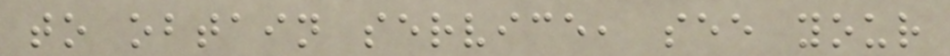to obtain service, see your
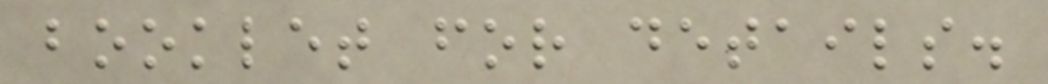booklet for details.
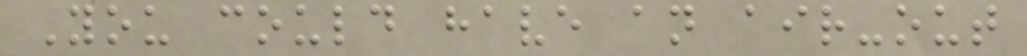You could have an air-out
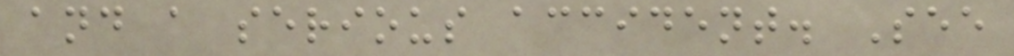and a serious accident. See
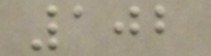102
